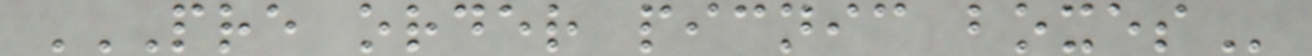PRE ORDER PICNIC BOXES
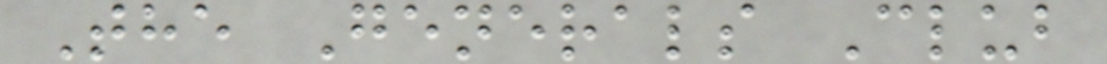The Generals Club
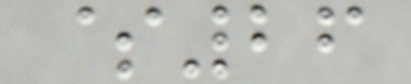$26
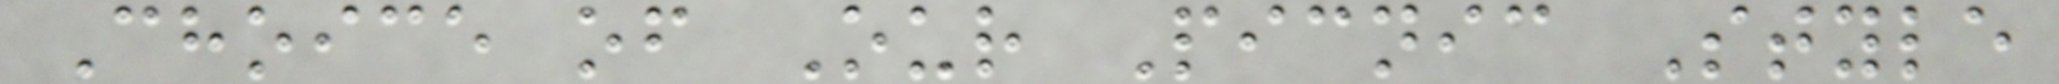Choice of Our Picnic Style
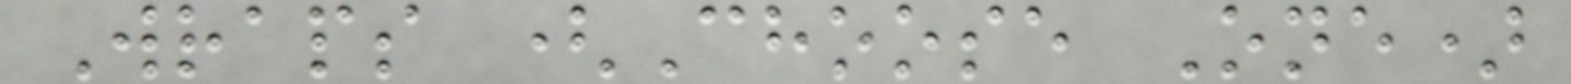Wraps (Choose One)
